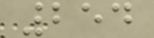254
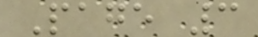Page 3
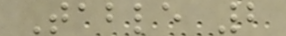Table 2
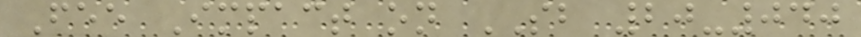Fee Impact on SB 20-040
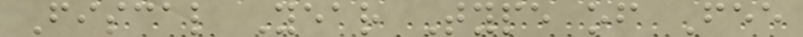Fiscal Year Type of Fee
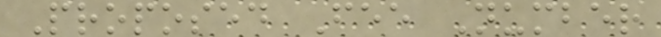Proposed Fee Number
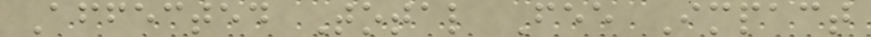Affected Total Fee Impact
